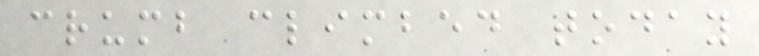crumb climbed today
